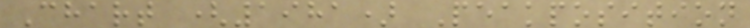Chart (1981) Peakposition
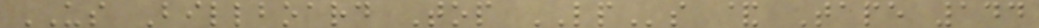US Billboard Top LPs & Tape 144
